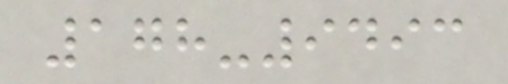178-9493
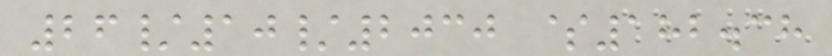26/10/2030 $182.38
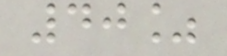40%
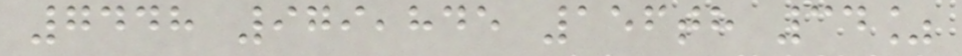7448 979,845 156th 34%
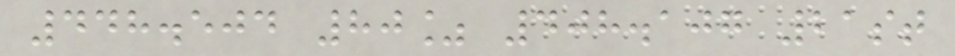448.504 80% 408.107 21st
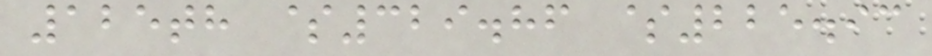125th $329.86 $225.93
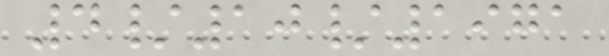4/10/1971
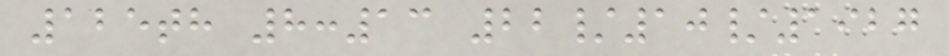125th 8:13 22/10/1927
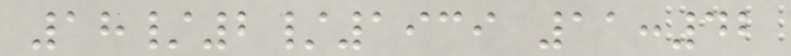18/2/1939 11:42
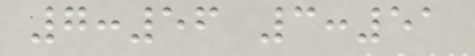7:56 3:51
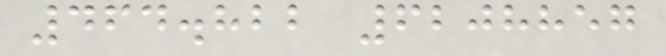464.822 6208857
